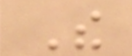The
